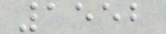1552
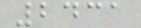2431
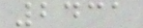2431
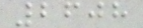2608
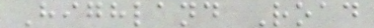Highland Road
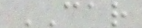CAR
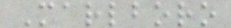Marlboro
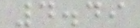4.49
